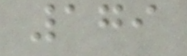179
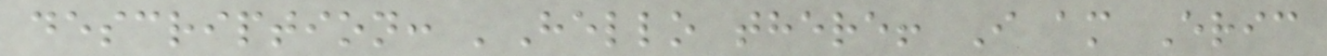description: 'Hello there! I am Eric
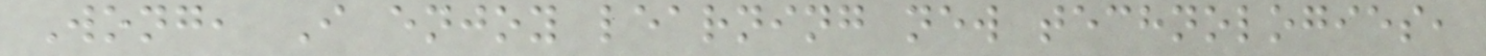Wong, I enjoy learning new technologies,
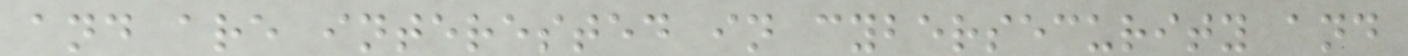and are interested in cybersecurity and
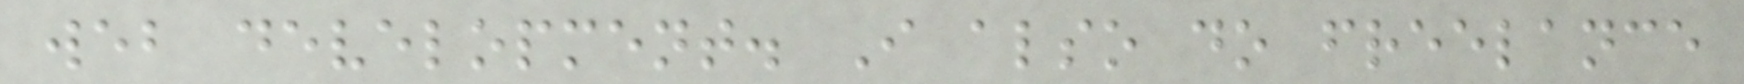web development. I also do freelance
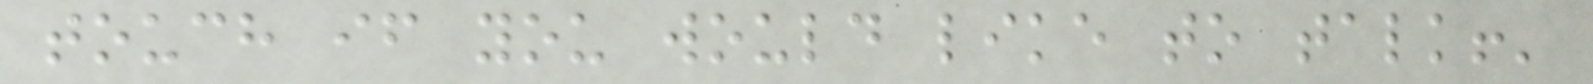touch if you would like to talk!'
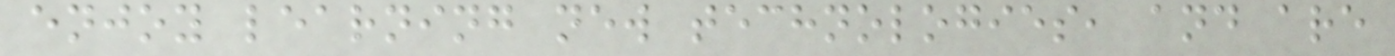enjoy learning new technologies, and are
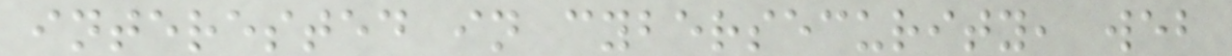interested in cybersecurity, web
